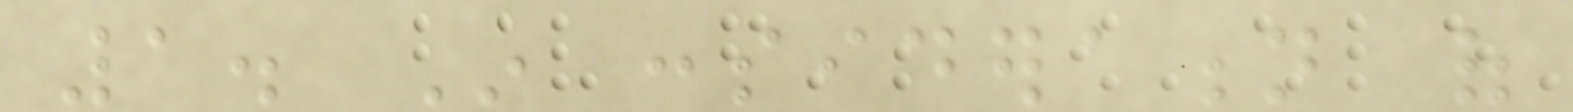1. In consideration of
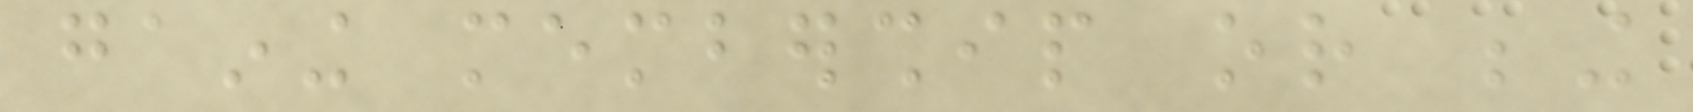gaining membership or being
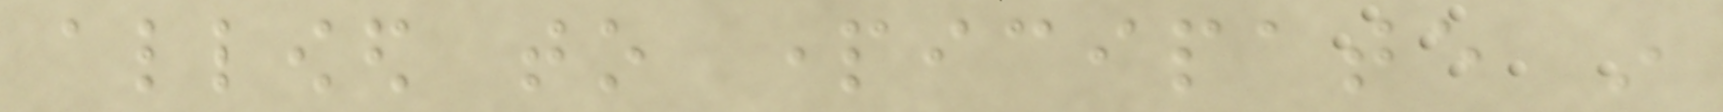allowed to participate in
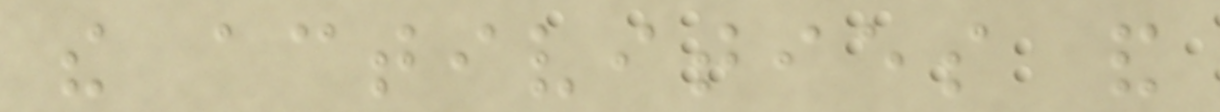the activities and
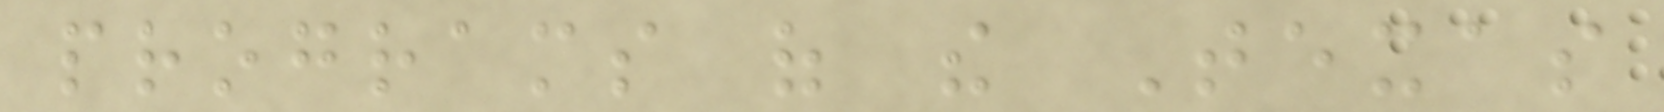programs of the Texas
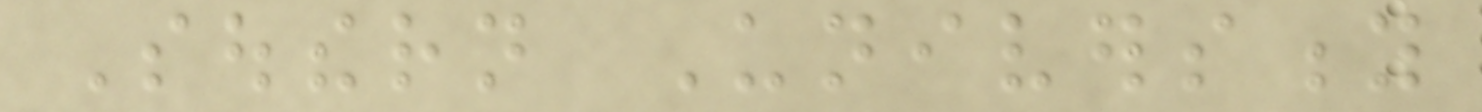Southern University
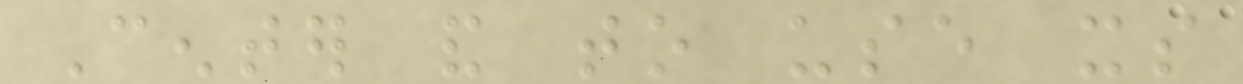Center and to use its
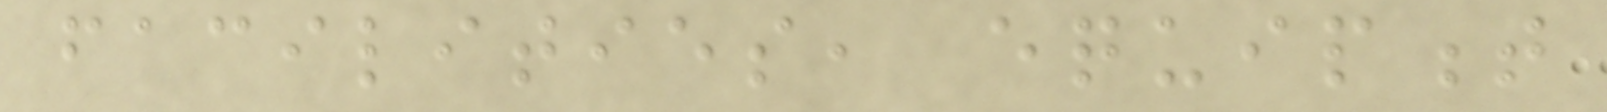facilities, equipment
